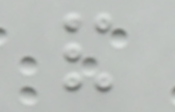and
